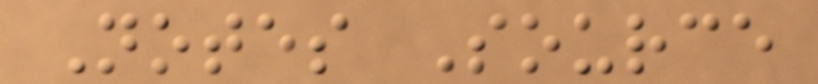Notes Source
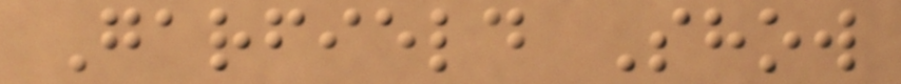Garfield Show
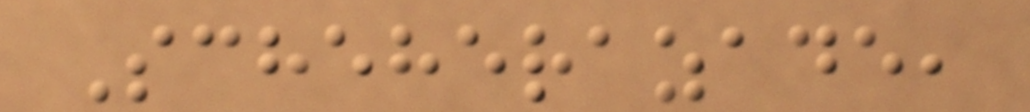Scheherazade,
